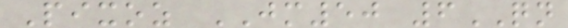Pixoz JM50 6QN
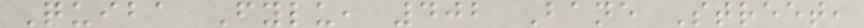Quiba Fylu, 402 Bane Street,
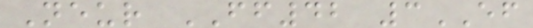Neur FF42 3EF
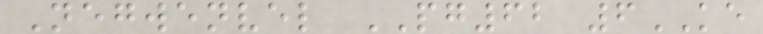Negwenvel PG62 6KE
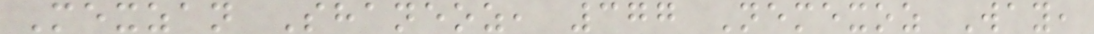Mexzan Shaneoz, 377 Nemexoz Way,
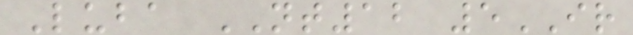Luba NT12 5IR
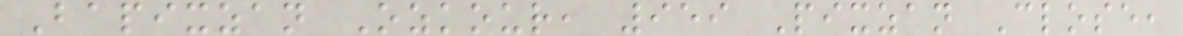Bapixzan Ozkour, 959 Pixzan Close,
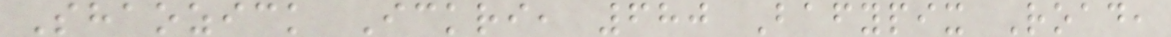Shaozick Ickri, 680 Bafypix Road,
